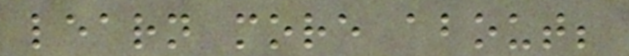learn more about;
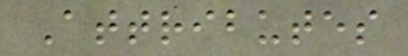Attributes
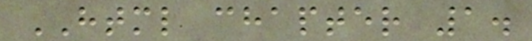HTML chapter 1.
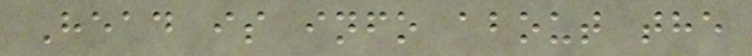Head is info about the
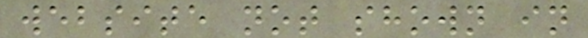website not shown in
